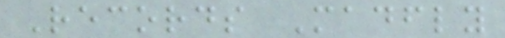Records Madfly
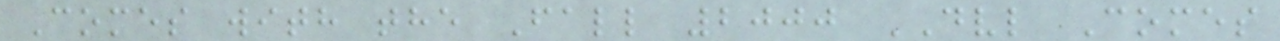Comes with the Fall 2000 DVL Comes
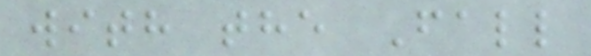with the Fall
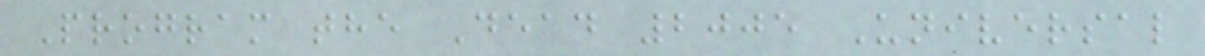Program the Dead 2005 Universal
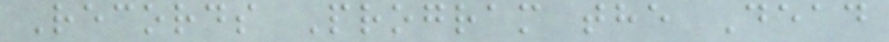Records Program the Dead
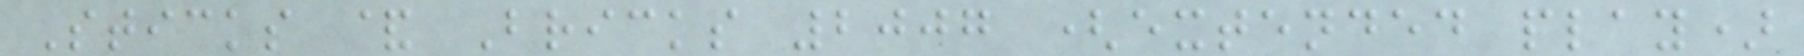Sticks & Bricks 2007 (extended play)
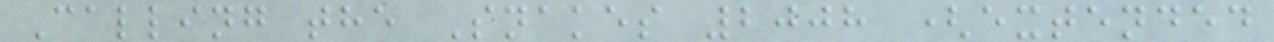Calling the Snakes 2008 (extended
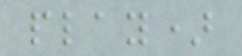play)
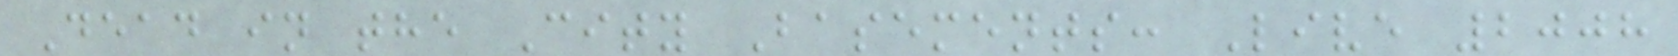Dead in the City Basements: Live 2008
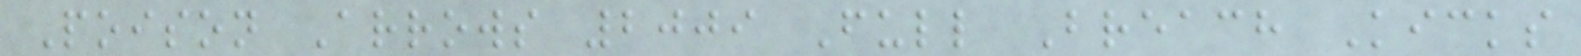Poison Arrows 2009 Full Breach Kicks
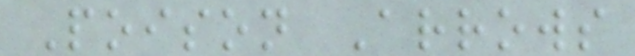Poison Arrows
